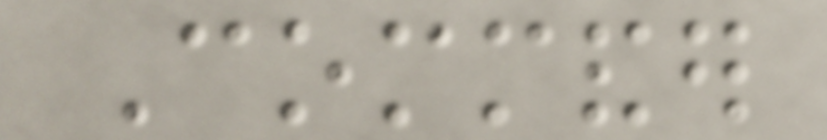Commander
